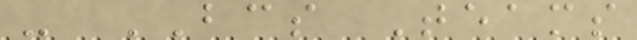- BCS Teams
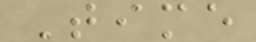Time
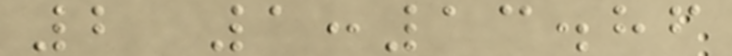2 1:13.86
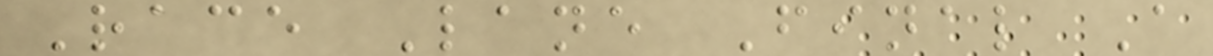Race Lane Final A
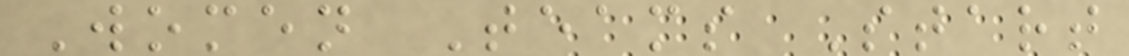Women Teams Start
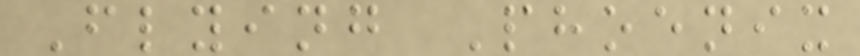Flying Phoenix
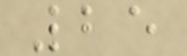25
